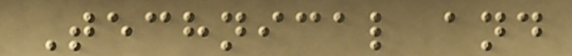Technical and
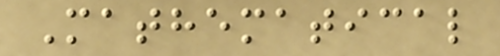Mathematical
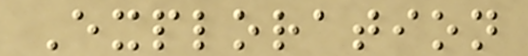Exploration
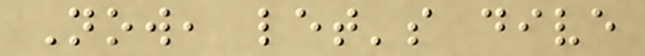Now, let's dive
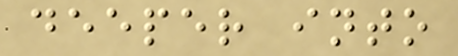deeper into
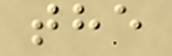the
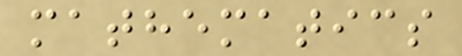mathematics
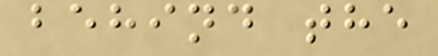behind the
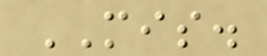MIS.
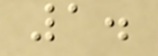1.
